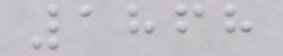1868
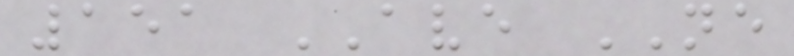151 AVE NE
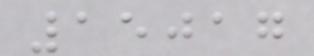15017
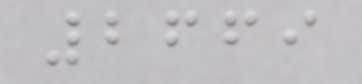2669
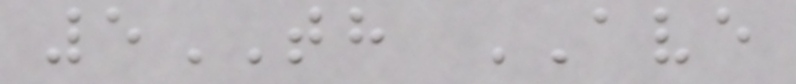5TH AVE
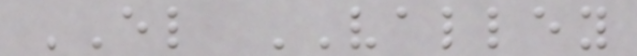EL VALLEY
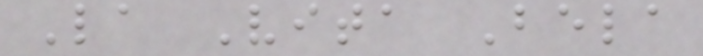La Vita Bela
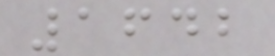1642
